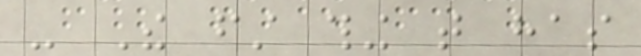- The first thing that has
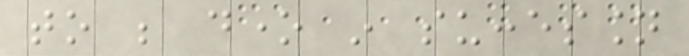to be done in succession
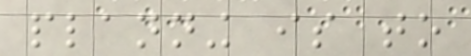planning is to
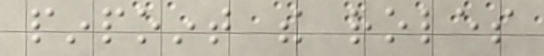pinpoint the roles
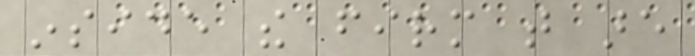inside the firm that are
